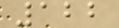122
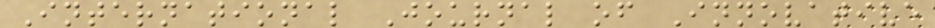International Journal of Innovative
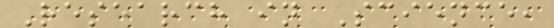Research in Science,
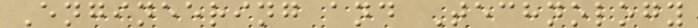Engineering and Technology
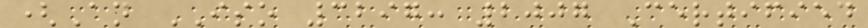(An ISO 3297: 2007 Certified
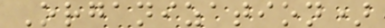Organization)
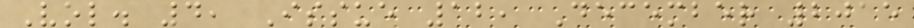Vol. 4, Issue 12, December 2015
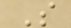S
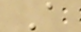A
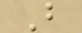B
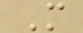M
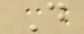D
